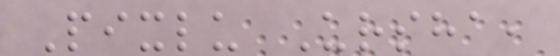Pixlu Ursha,
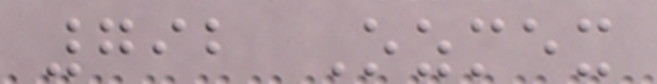792 Ozmex
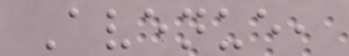Avenue,
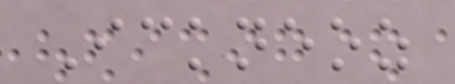Ickneoz
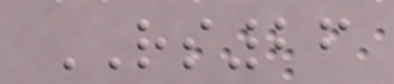RS26
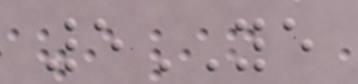5YE
